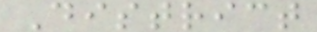District
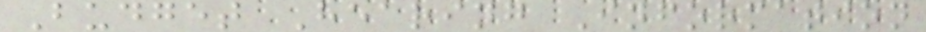Budget Hearing Information
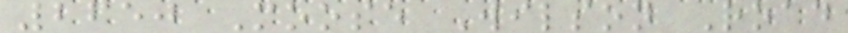2650 Moose Wilson Road
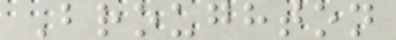Broughton
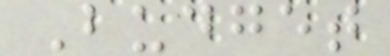Budget
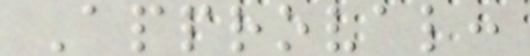Approval:
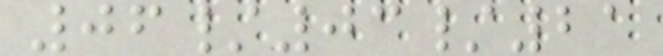06/03/21
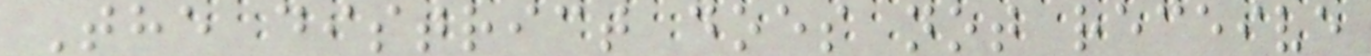The district does not receive
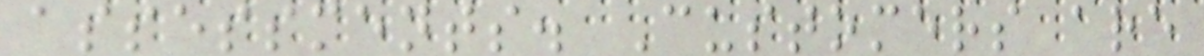assessments. Customers are
